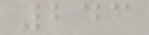243
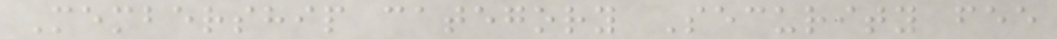Membership category Security fee
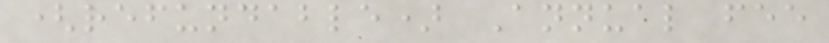(refundable) Annual fee
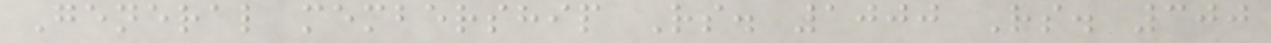General membership Rs. 1000 Rs. 300
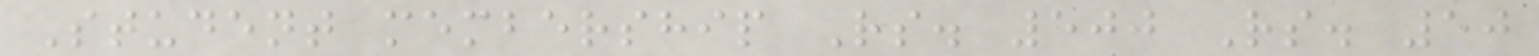Student membership Rs. 500 Rs. 50
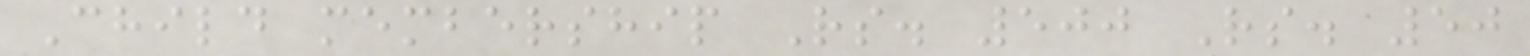Child membership Rs. 500 Rs. 50
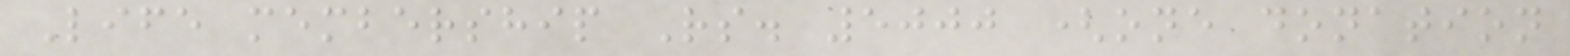Life membership Rs. 5000 (one donation
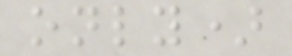only)
